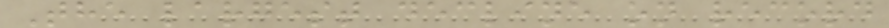The largest decline on record
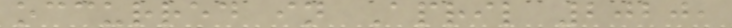occurred in April 2020,
